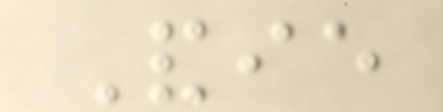Andie
